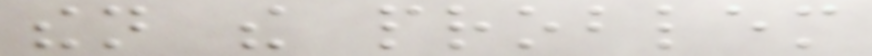then the problem
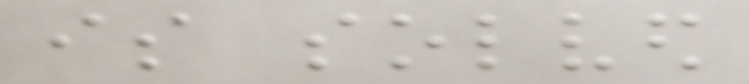is solved
